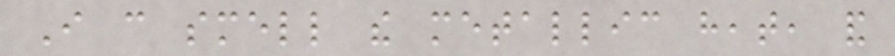I can smell the metallic heat, and
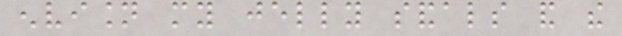envision my jelly sandals and the
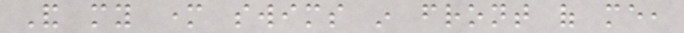And my mother swims in front of me,
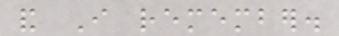and I remember.
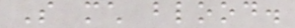So much blood.
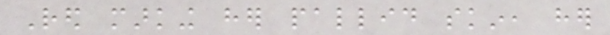Red marking her pallid skin, her
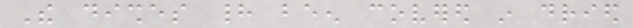The dishes had been covered in dried
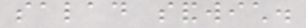salad sandwich.
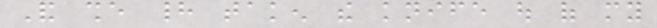And she had taken the knife out of my
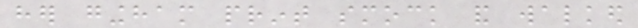her gingham print smock and walked
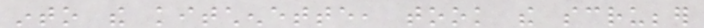into the kitchenette, took the scrubber
